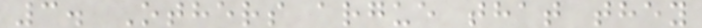3. Others argue that they
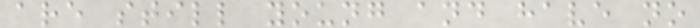are still young and have no
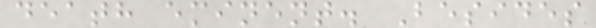death eminent. Besides
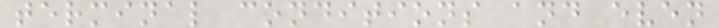terminal conditions and even
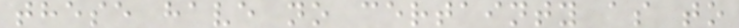these have no certainty as to
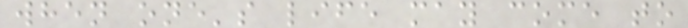when one's life may come to
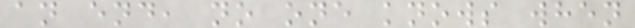an end, no one knows when
